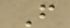F
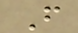F
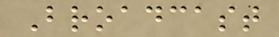Broadcast
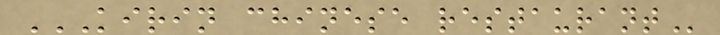KIRIN CHINESE RESTAURANT
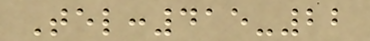Tel:415-22
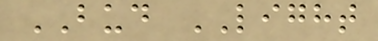BUD LIGHT
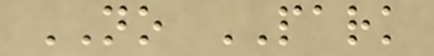NO PARK
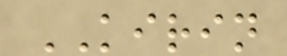KIRIN
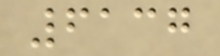6137
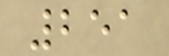251
